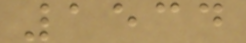1534
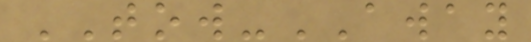TOW-AWAY
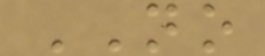NO
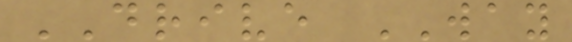DRIVE WAY
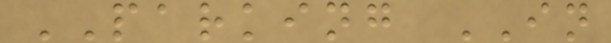PARKING IN
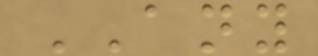ANY
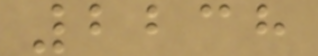2238
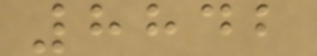8842
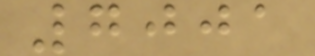7001
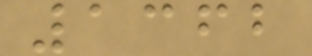1362
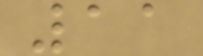11
